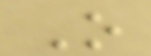O
